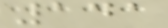141
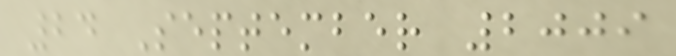24 September 2009
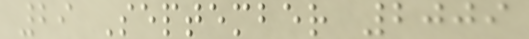29 September 2009
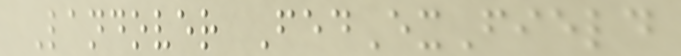Landover FedExField
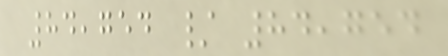84,754 / 84,754
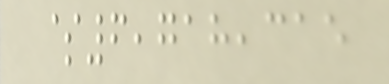$6,718,315
